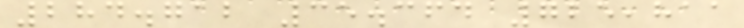284.712 35.364 725,811
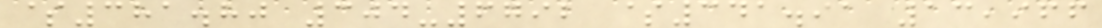$381.80 304-6792 $341.91 13,966
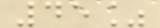45%
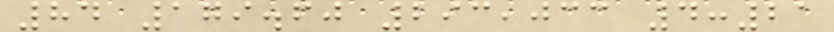84 179.60 293,033 4:21
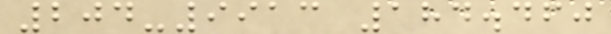204-9913 184.460
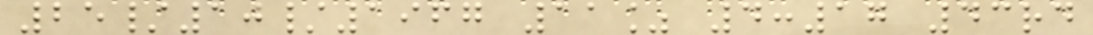25/10/1967 11% 4:17 43rd
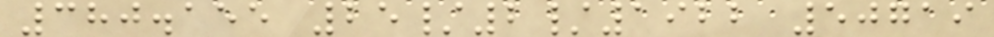380.155 25/2/1922 50719
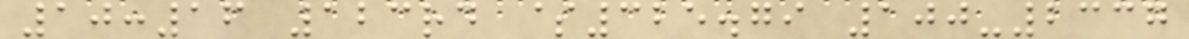10:16 123rd $325.79 100-2337
